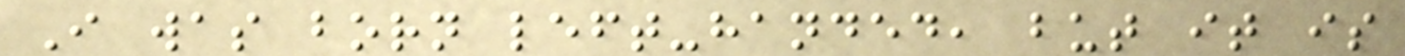I was born left-handed, but it is
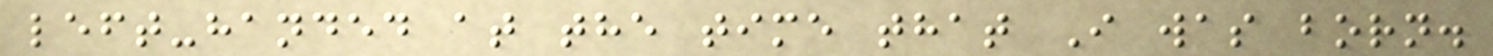left-handed at the time that I was born.
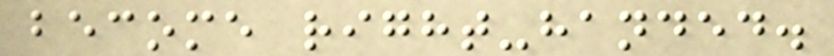become right-handed.
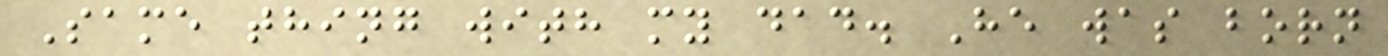Same thing with my dad. He was born
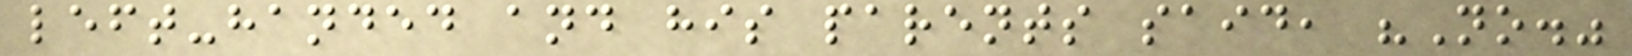left-handed and his parents said, "No."
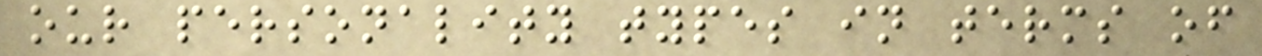our personality types in terms of
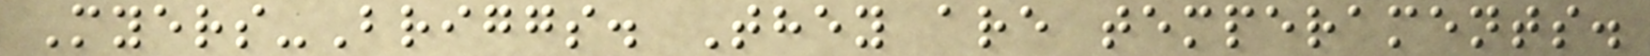Myers-Briggs. They are temperaments.
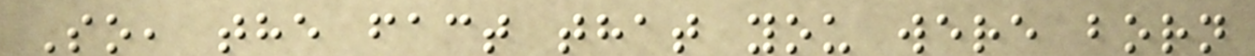So, the fact that you were born
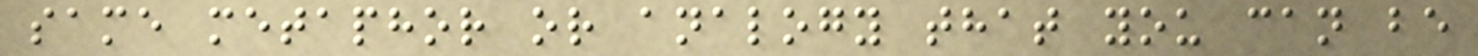same metaphor or analogy that you can be
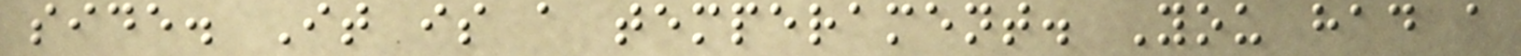side. It is a temperament. You had a
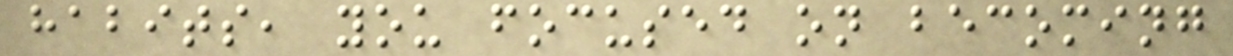habits, you focused on becoming
